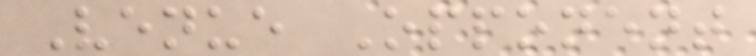Venue Opponent
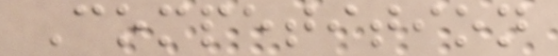Competition
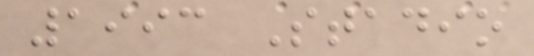1993 Stadio
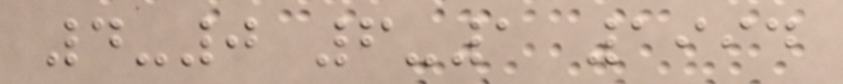4-0 6-1 1994
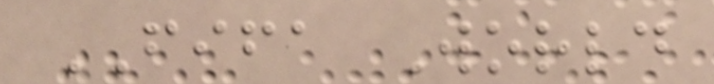FIFA World
